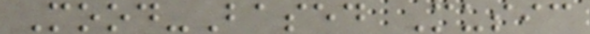Mood-Based Music
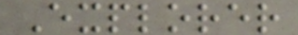Explorer
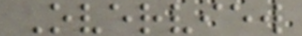Overview
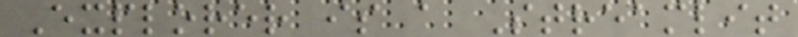Explorer is a Streamlit
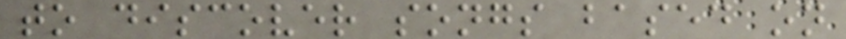to discover songs based on
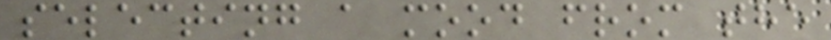selecting a mood from the
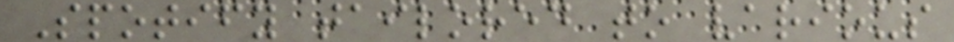Spotify tailored to various
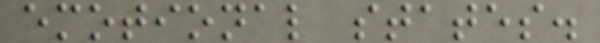emotional states.
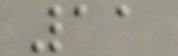11
